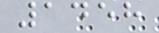1458
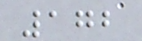172
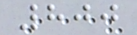800
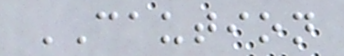CAUTION
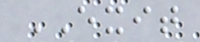EXIT
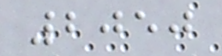2050
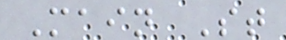Main St
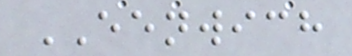EENWICH
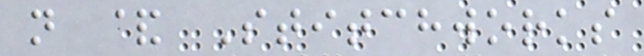n & Stitchworks
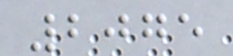2075
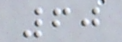60
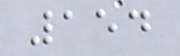154
